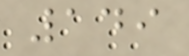149
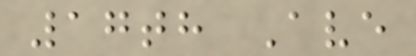17th Ave
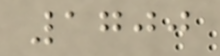1700
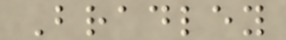Bradley
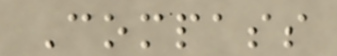Compass
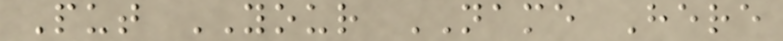Put YOUR NAME Here
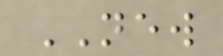NEW
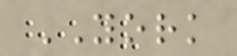YORK
